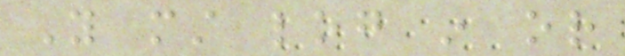You must log in or
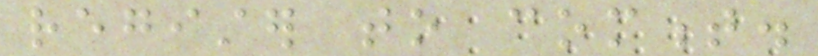register to comment.
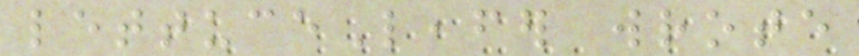lettuceLeafer wrote
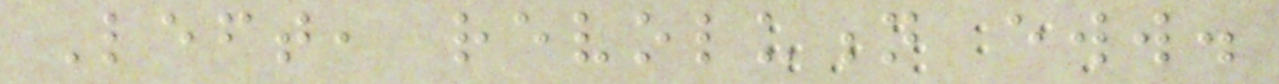Left, revolution eww.
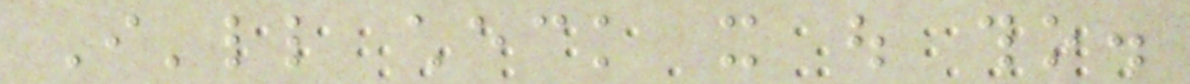I'll check it out tho.
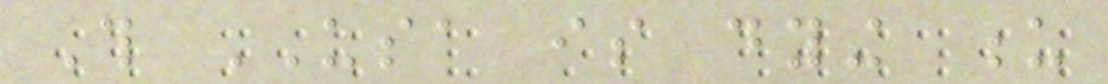This USA is dying u
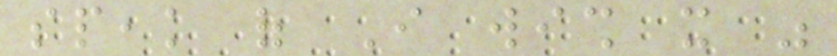speak of I wish it was
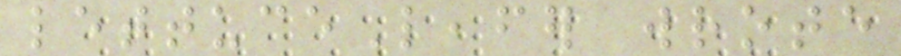lettuceLeafer wrote
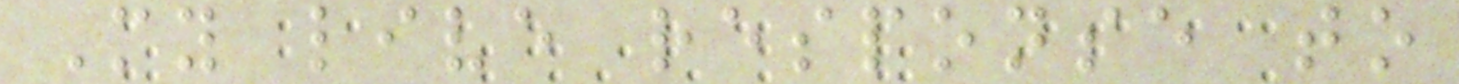My live response to
